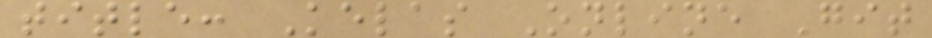title: Kelas Online Git
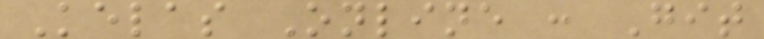Kelas Online : Git
